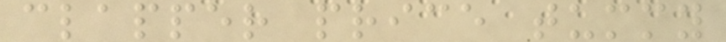clapper price tummy
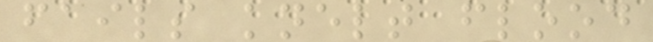fails knelt flood
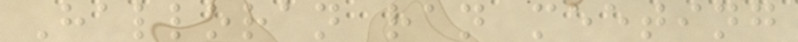Halloran ran meeting
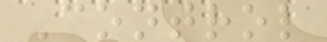Control
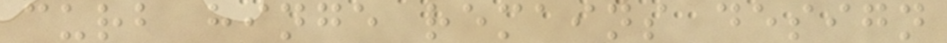curb hinge remains design
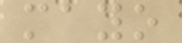mayo
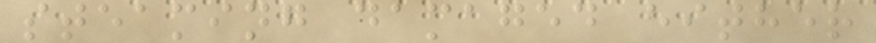steaming damaged either
